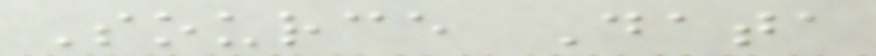Source Data
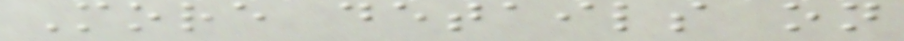More details on
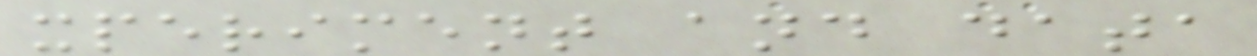xperiment and data
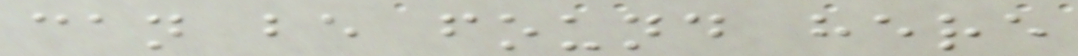can be found here
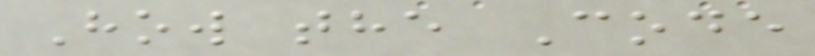How the Code
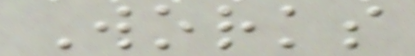Works
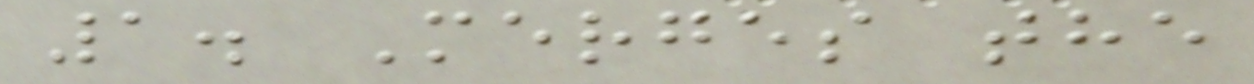1. Merges the
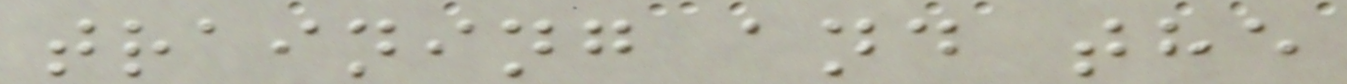training and the
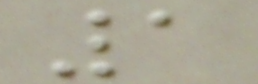1
